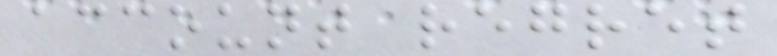account regret
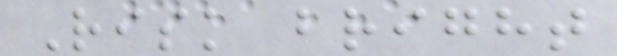Risk bright
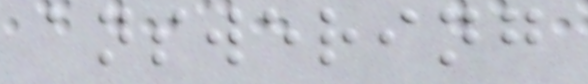answering
